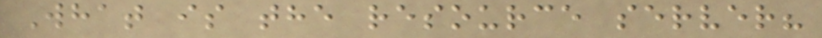What is the resource server?
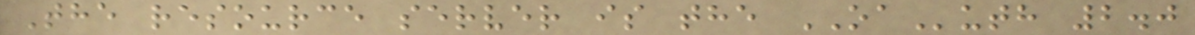The resource server is the OAuth 2.0
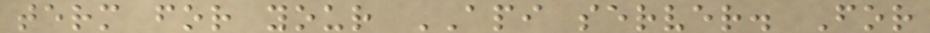term for your API server. For
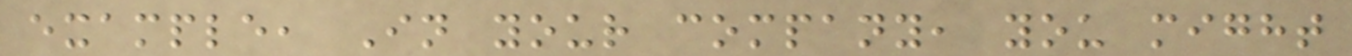example, In your company, you might
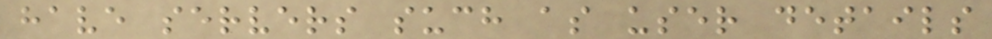have servers such as user details
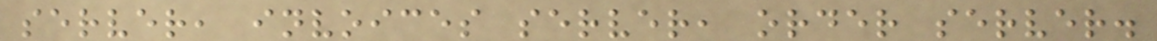server, invoices server, order server.
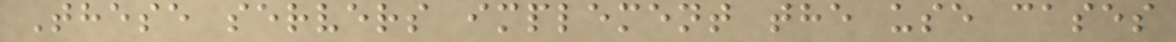These servers implement the use cases
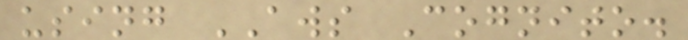using AWS Cognito.
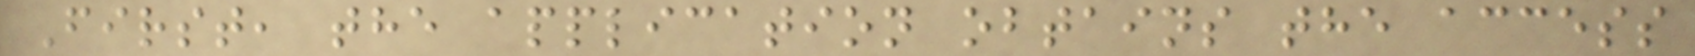First, the application obtains the access
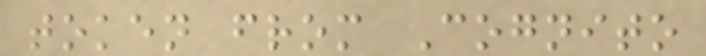token from Cognito
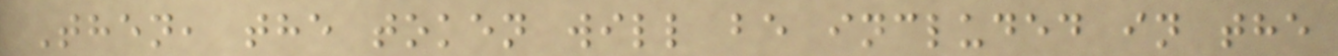Then, the token will be included in the
